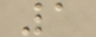1
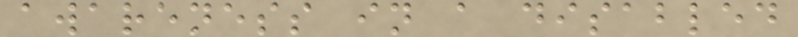awareness in a disabled
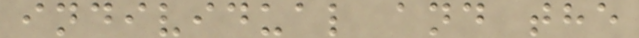individual and the
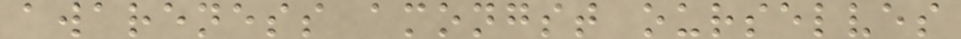awareness amongst ourselves
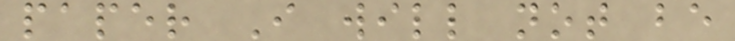paper I will not be
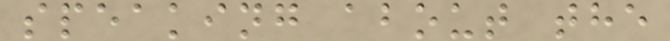speaking about the
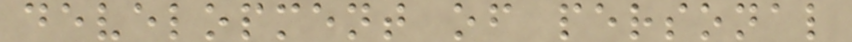development of personal
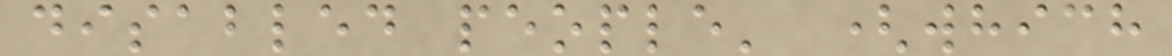disabled people' (which
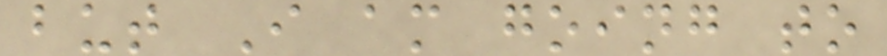but I am going to
